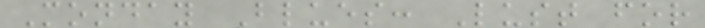Monday Blues: Lust for
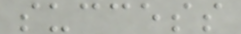success
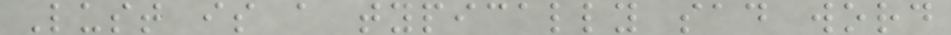Lust is a typically sad word
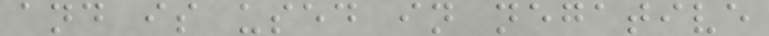and is used in negative
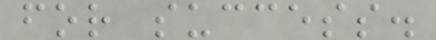for success.
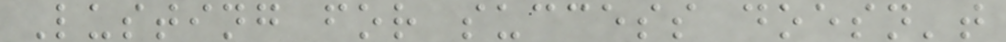Lusting for success doesn't
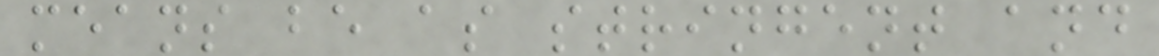means be as stringent and
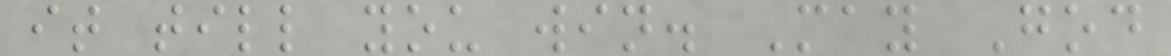it till you win. May God
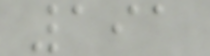191
